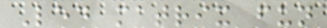Led matrix fun
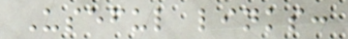Useful links:
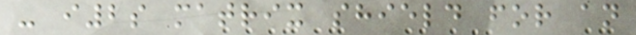- i2s matrix shield for an
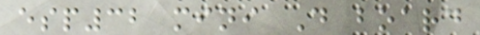esp32 mini D board
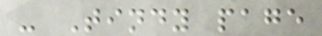- Tindy page
